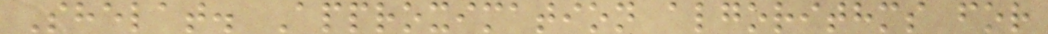Shelat. Approximation algorithms for
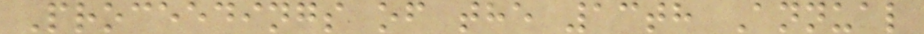Proceedings of the 13th Annual
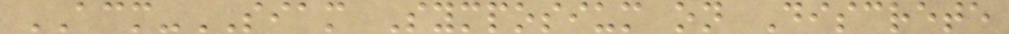ACM-SIAM Symposium on Discrete
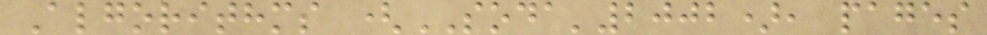Algorithms (SODA'2002), pages
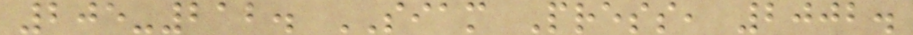205-212. SIAM Press, 2002.
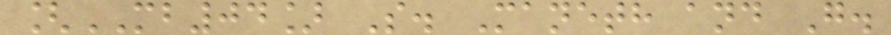[MB04] S. Maneth and G.
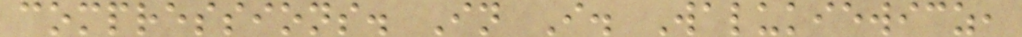compressions. In I. Walukiewicz,
